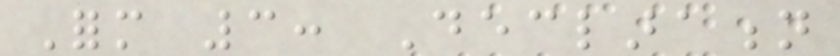Form 3: Declaration
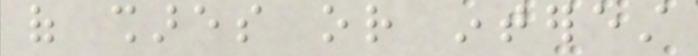of shares or interest
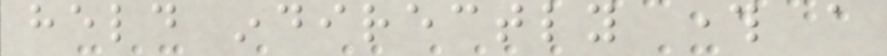held indirectly through a
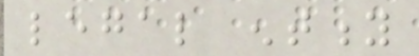legal entity
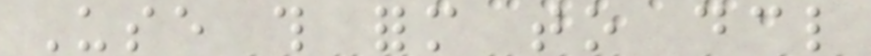Use this form to declare
